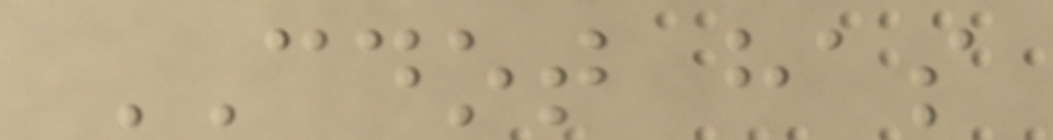CDOT has
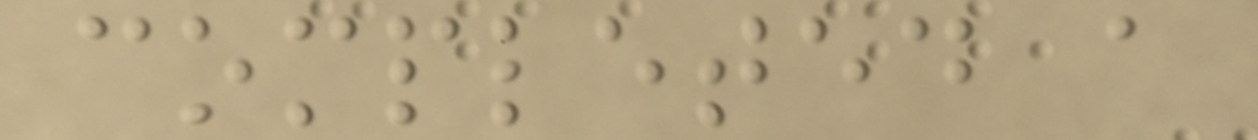completed a
